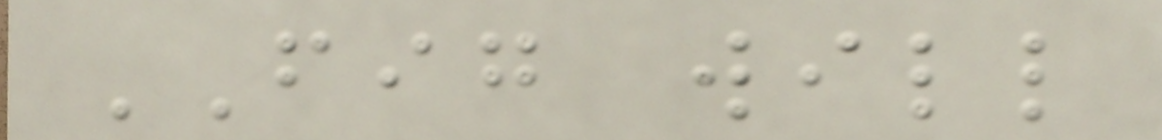FIG will
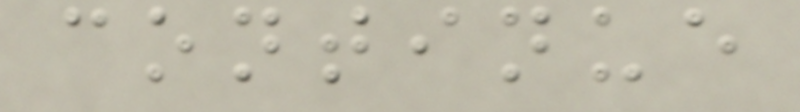continue
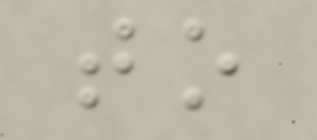to
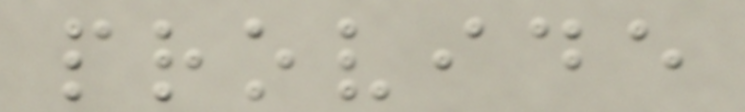provide
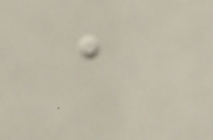a
